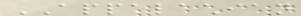APPALACHIAN
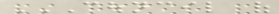COUNCIL OF
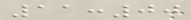11:00
